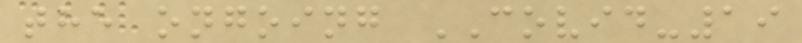the ongoing COVID-19
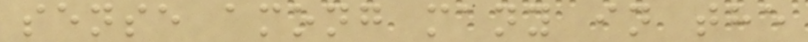sense among many in the
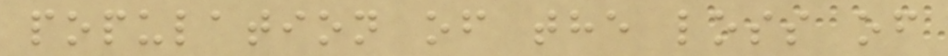population of the loss of
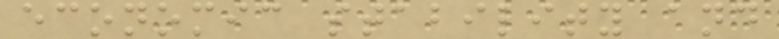economic stability and
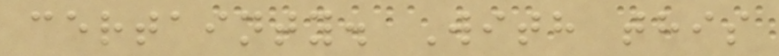certainty. With this
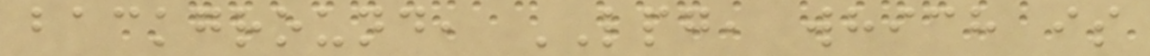background, LPG, which is
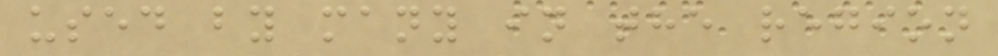used by many in the region
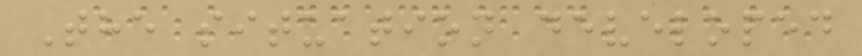The situation developed
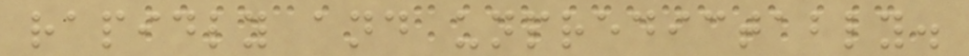rapidly and unpredictably.
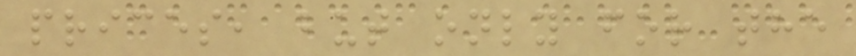prices, but only for the
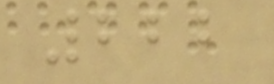222
